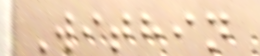Within
